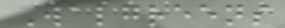Walgreens
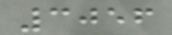3056
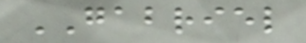GABRIEL
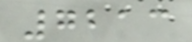7213
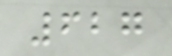627
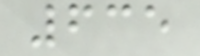635
